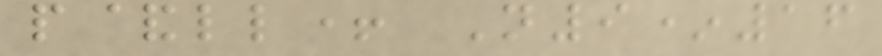p&ll+ N9*16
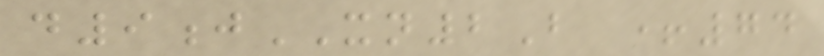d9jXN2B +74
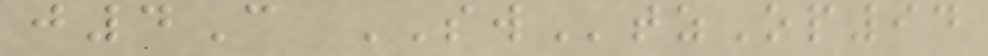j4C SWtzOp94
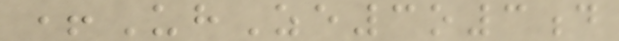+UhZe3o3d
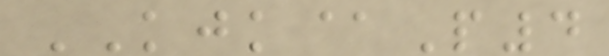KJK@P4
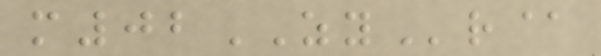m02ZYr@
